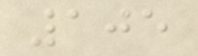105
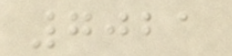7021
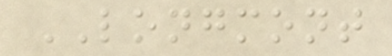LONGMONT
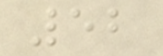52
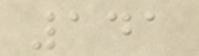141
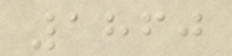1860
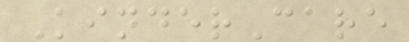KinderCare
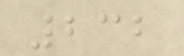232
